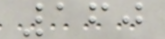160
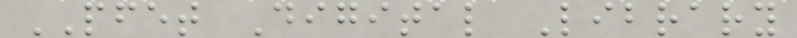PFET Digital Library
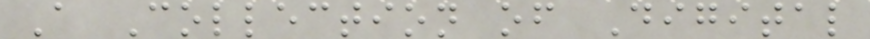A Collection of Digital
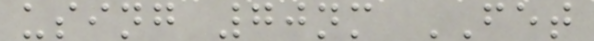using 70nm FET
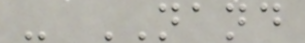- NAND
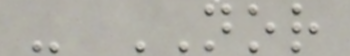- NOR
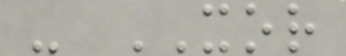- XOR
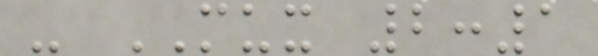- MUX 2:1
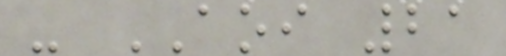- AOI 21
